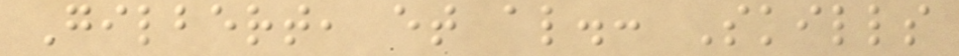Gilbert, et al.: Skills
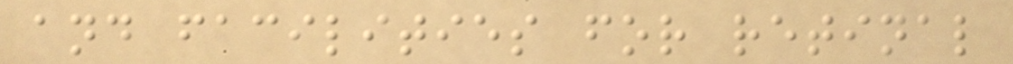and facilities for retinal
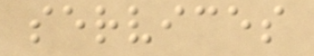services
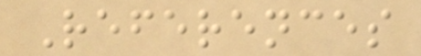References
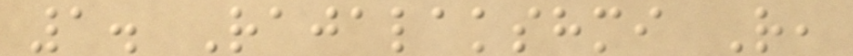1. Rajalakshmi R,
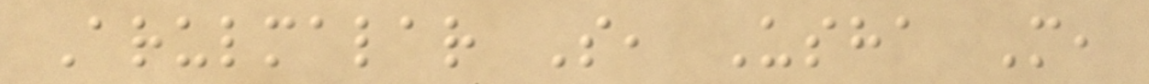Arulmalar S, Usha M,
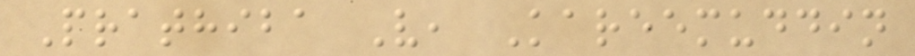Prathiba V, Kareemuddin
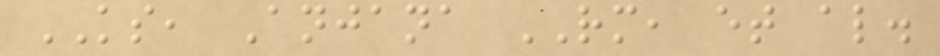KS, Anjana RM, et al.
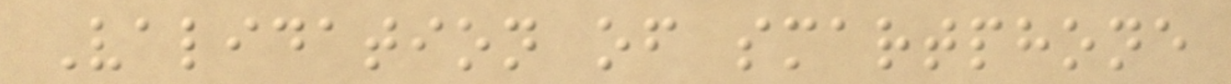Validation of smartphone
